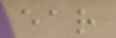ear
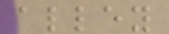alley
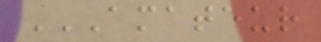AMATEUR
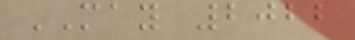MAY 2022
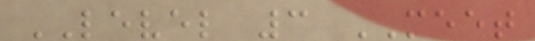LEVEL 3 MEET
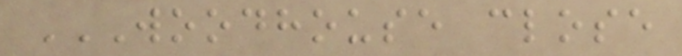WOODHOUSE CLOSE
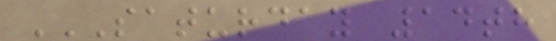SATURDAY 14TH
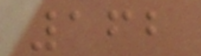162
